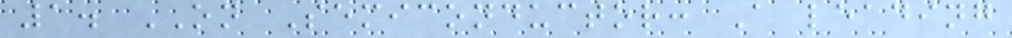1. ON Semiconductor: A leading
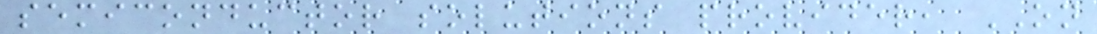semiconductor solutions provider, ON
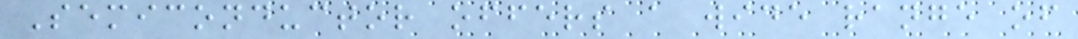Semiconductor offers a wide range of
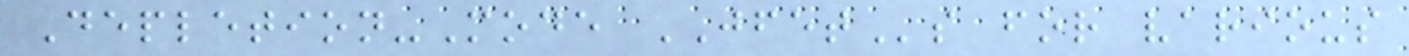Depletion-Mode JFETs for various
